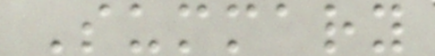Summary
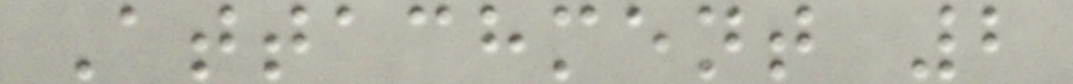Attachment 2
